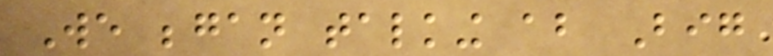We began talking about Big
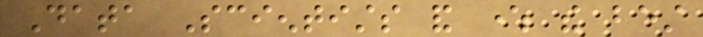Data Scientists and where the best
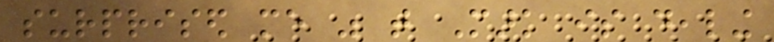surprised me was that Mark is dealing
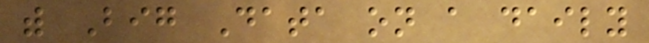with Big Data on a daily
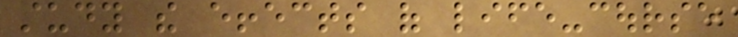study the effects of life-course
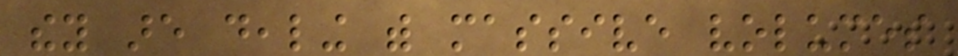they are dealing with massive volumes
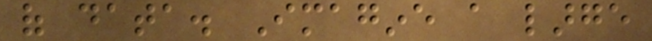of data. Imagine a large
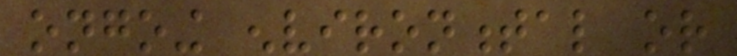ongoing environmental or
